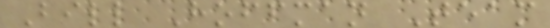Bill Hoffman Team
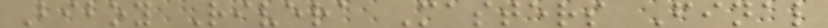Biboy Rivera Masters Final
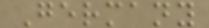Germany
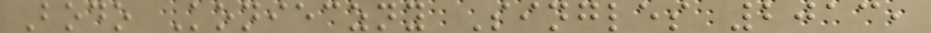Bodo Konieczny Singles 2013,
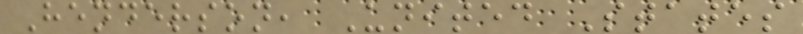Henderson, United States
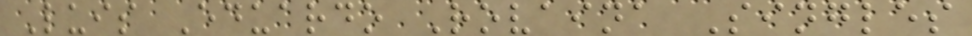Luis Eduardo Rovaina Singles
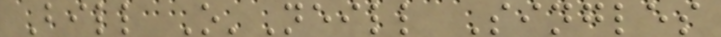Bill O'Neill Singles
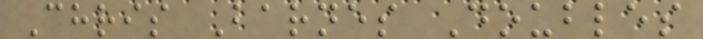Chris Barnes Doubles
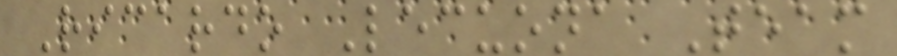Ricardo Lecuona Team
